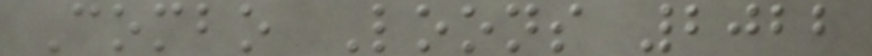Combo Loons 2022
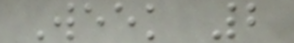Week 2
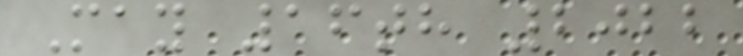May 16th 2022
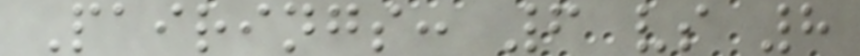Pairings: 6 vs 8
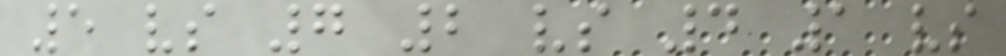5 vs 7 2 vs 4 1 vs
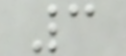3
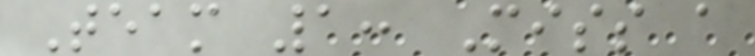Team 1: Miss a
